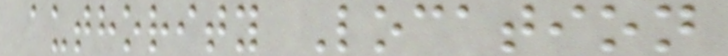authority Location
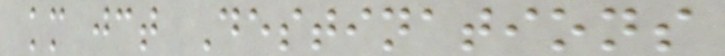km jct Destinations
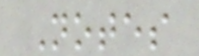Notes
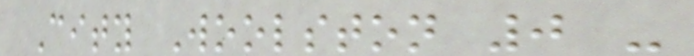City Woolston 0 -
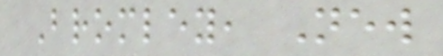Bromley, New
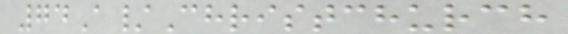74A/Christchurch
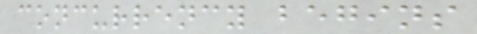concurrency begins
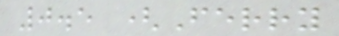0.5 (Ferry
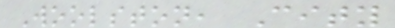Woolston, City
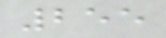255
